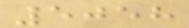5058
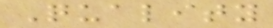Quality
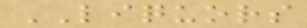LIQUORS
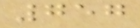757
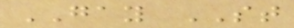GAY ST
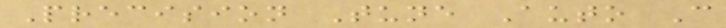Precision Tune Auto C
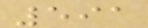591
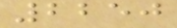2250
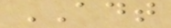ADT
